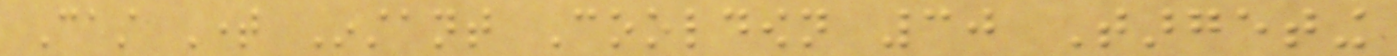Cast Time Instant Cooldown 30 Targeting
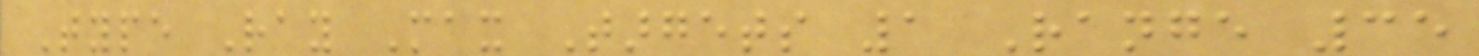Type Ray Max Targets 1 Range 35
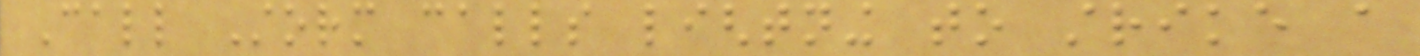Call Storm calls lightning to strike a
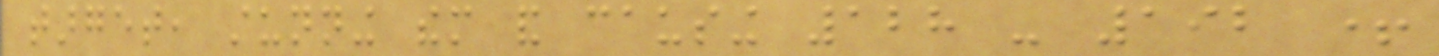target, stunning them and causing 128 - 192 +
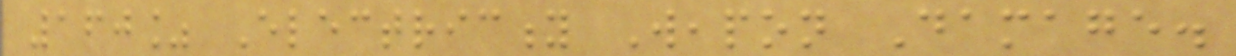160% Electricity Weapon Damage.
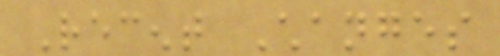Recent Changes
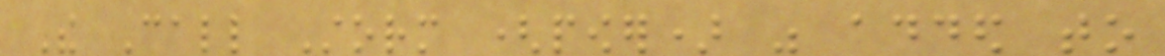The Call Storm (power) was added to
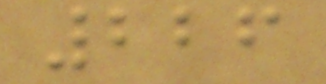226
